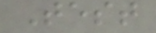Test
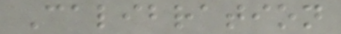Calibration
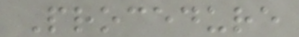Procedure
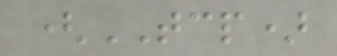(TCP)
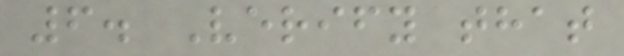6. Verify that
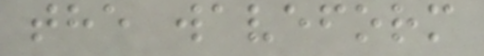the waveform
